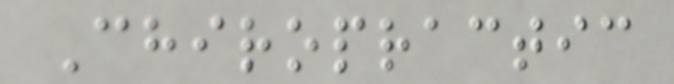Chiropractic
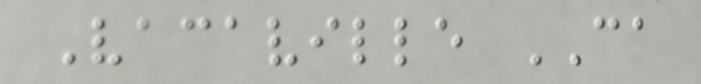Vacaville CA
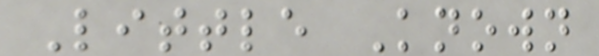Little Known
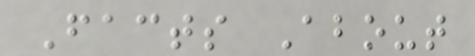Facts About
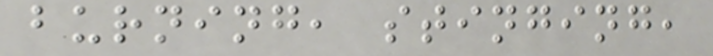burning, stinging,
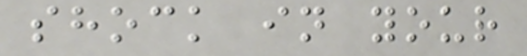shock in your
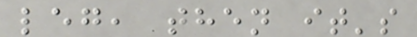leg, then it's
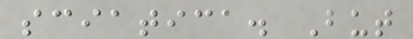sciatica. But
